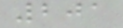201
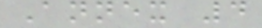Annex 4
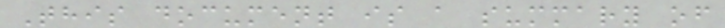This document is a summary of
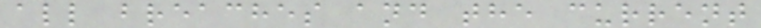all breaches and the current
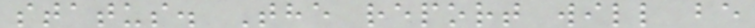status. The report will be
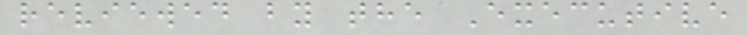reviewed by the Executive
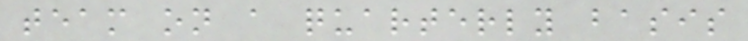team on a quarterly basis
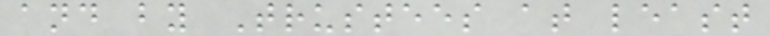and by Trustees at least
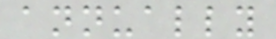annually
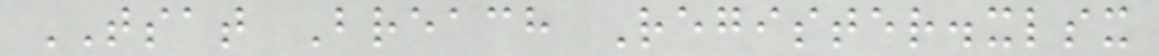TSAT Breach Register.xlsx
